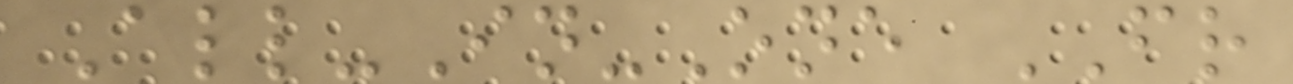All-In-One FR
